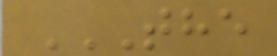THE
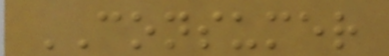CONSUMER
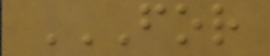FOR
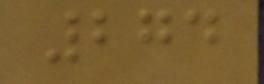274
